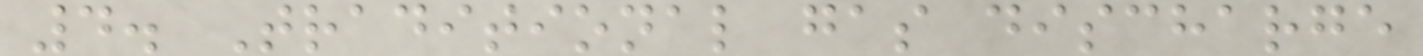4. Traditional gas discharge
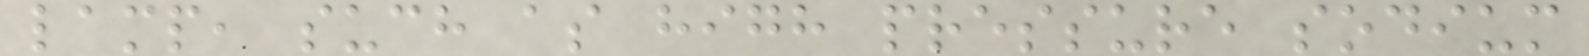lamp, such as high pressure sodium
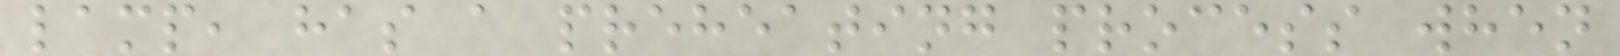lamp, has a preheating process when
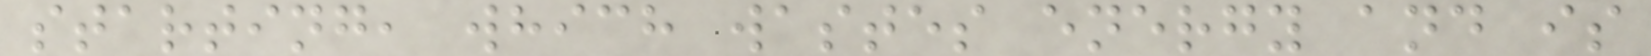starting, which wastes energy and is
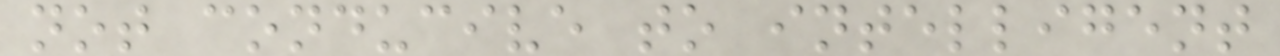not conducive to intelligent
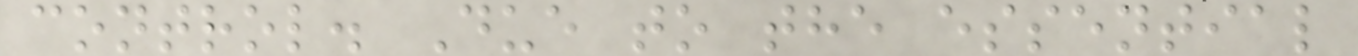control. Due to the essential
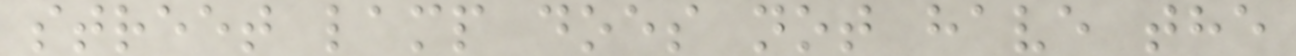street lamp does not have the
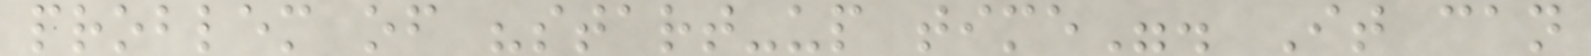problem of "start-up time". It can
